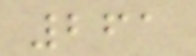261
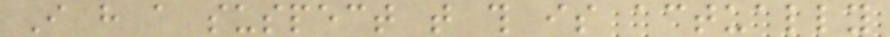I have a suspect that this is actually
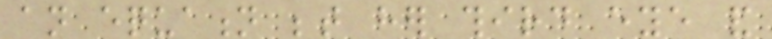an equation between her third eye and
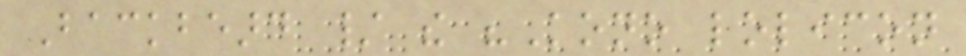Backbeard / the "Kono lolicon
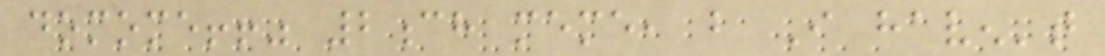domome!!" 2ch meme, but I haven't
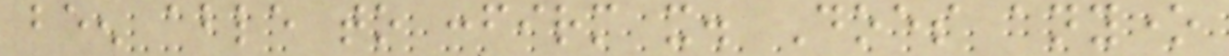been able to confirm it. Does anyone
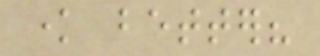know better?
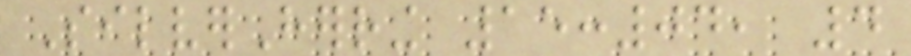SilverHerring 15:04, 4
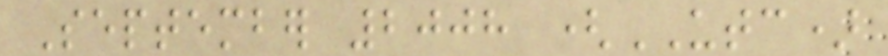September 2008 (UTC)
